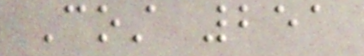Cost 251
